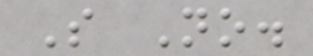S No.
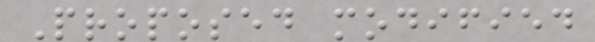Proposed modified
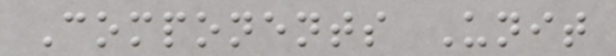Components Unit
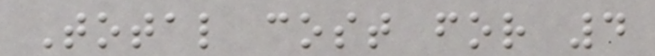Total cost for 4
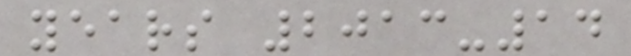years 2013-14
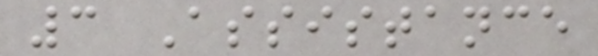3 Assistance
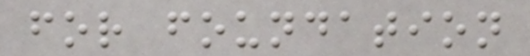for foundation
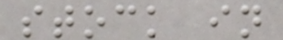stock in
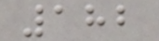182
